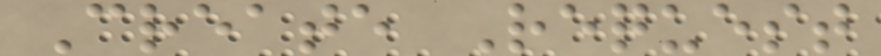Create Request
